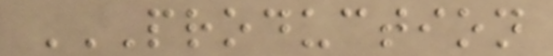PRODUCTION
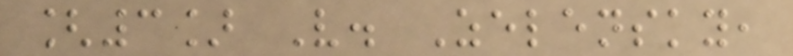[3] V. Zelensky,
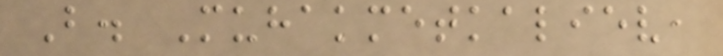B. Muhakmetkaliev,
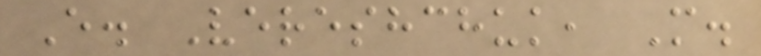E. Vereshchuk, M.
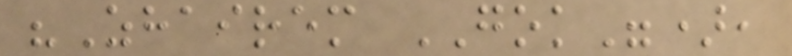"Zhairem GOK"),
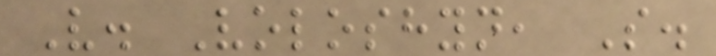V. Voloshyn, S.
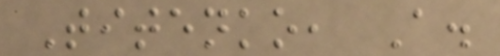Titenko, A.
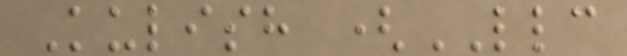Kulish (LLC
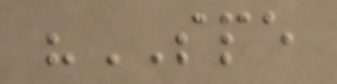"SPE
